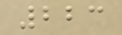223
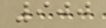900
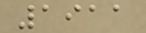1911
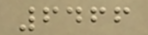6466
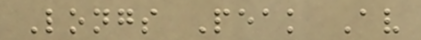Longs Peak Av
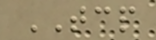TCP
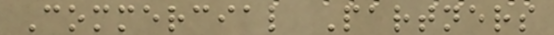Commercial Partners
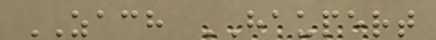ZACH HAUPERT
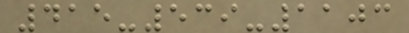415-539-1103
